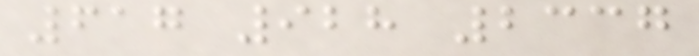617 928 2337
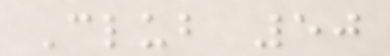Club 50
